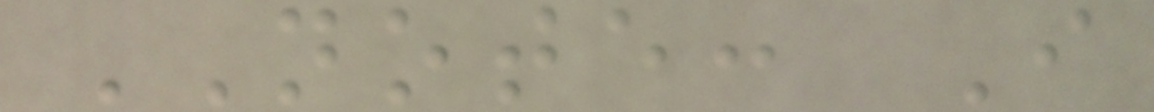NOTE: I
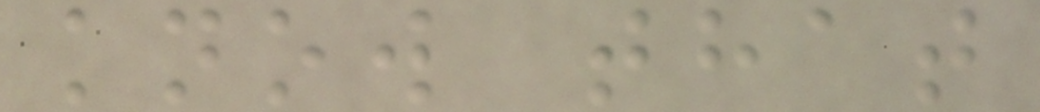know that
